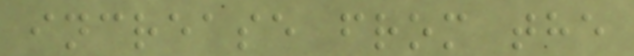increase from the
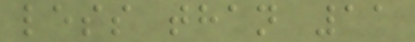less than 11
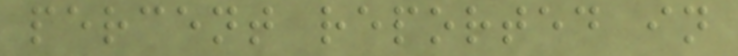percent reported in
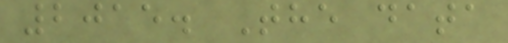2015. The data
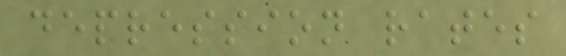depression rates
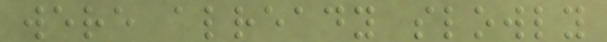were already slowly
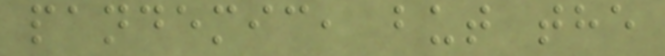pandemic, but the
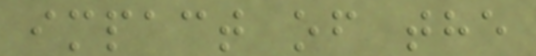impact of the
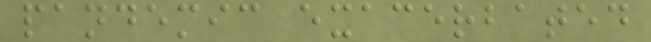pandemic exacerbated
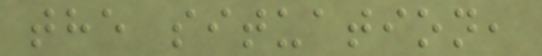the situation,
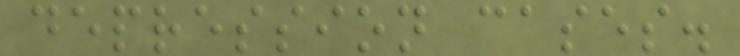depression cases.
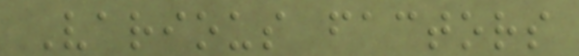Various factors
